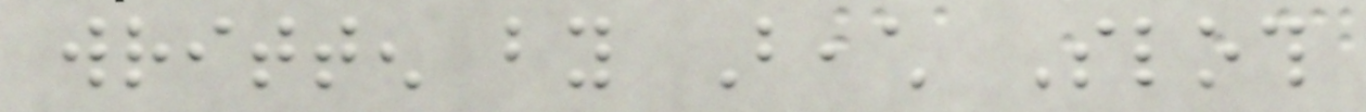written by Beach Sloth
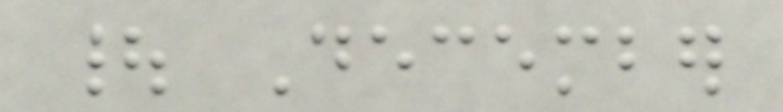| December
